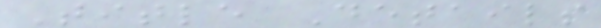Title Details
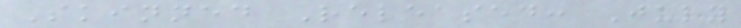Skinned Released: July
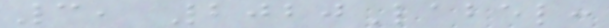3, 2020Label:
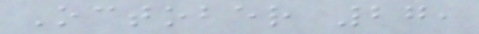October 27,
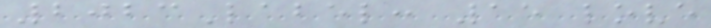2023Label: 15 love
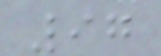97
